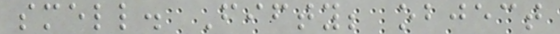smell. Fifty; object
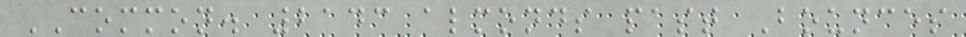COMMON. 2143 almonds past Bounces
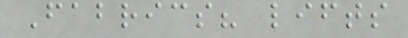Fabrics? lifts
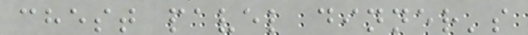chest pavel dinner's
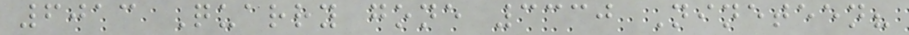6013 Quarry gone 3330 Nineteen?
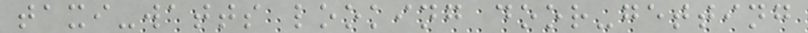taxi-watts looking door-getting
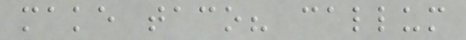make taco? callum
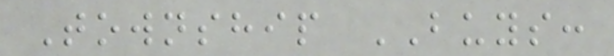Township BUYS:
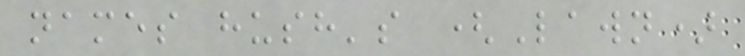names hush's (Lawn)
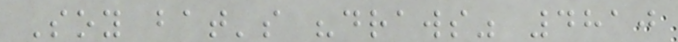Soy bat's "draws" 4810
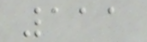111
